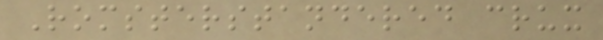Romsterstandered crux
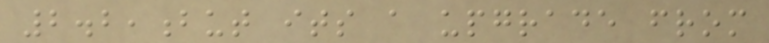2.2,but its a upgrade from
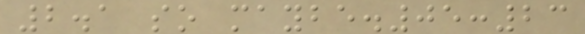2.1 so maybe.05:23
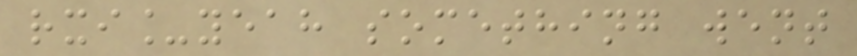rxi_yeah something went
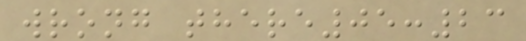wrong there05:23
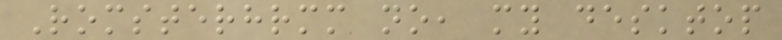Romsterhrmm no, my desktop
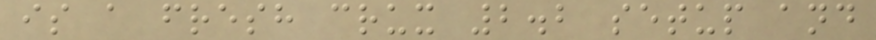is a fresh crux 2.2 setup and
